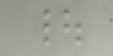|
